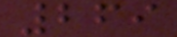269
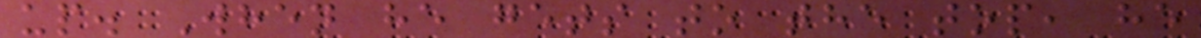up. When he gets to the top, he
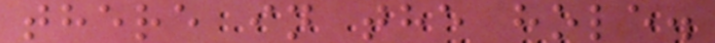there in the hole.
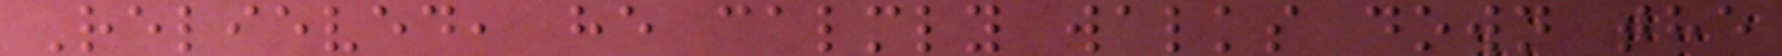Relieved, he calmly walks down the
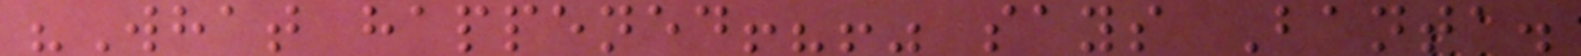"What happened!?!" says Banta.
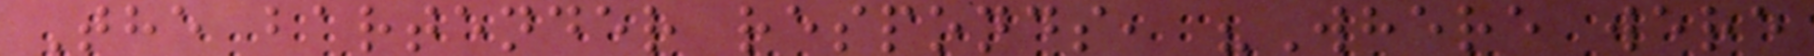The bartender responds, "Where were
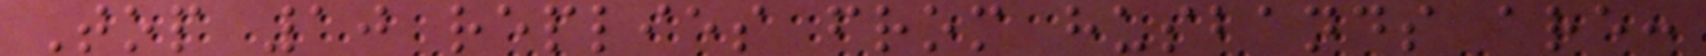Top 10 replies from husbands are:
